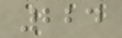224
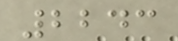2243
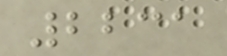2231
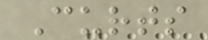Curts
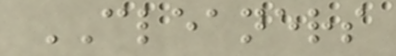CLEANERS
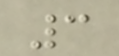3
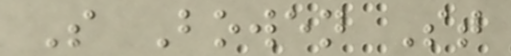S Bowen St
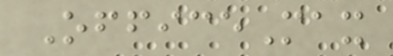OfficeMax
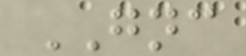GNC
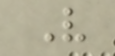V
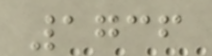1736
